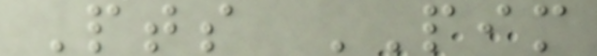Pts PIM
